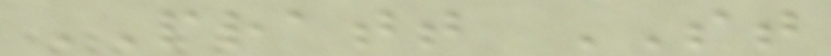PRATT ST
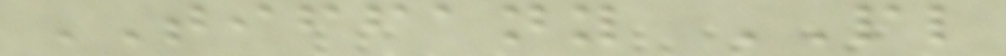TIFFANY PL
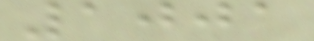1001
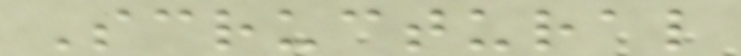Scructural
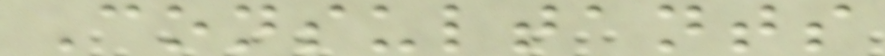Consultants
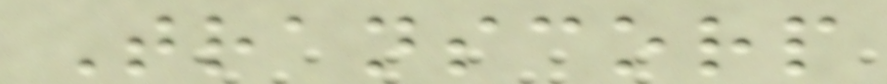Transcorp
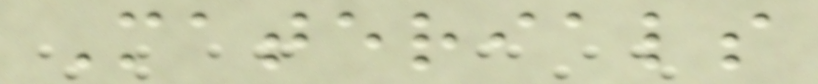Materials
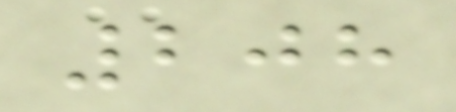208
